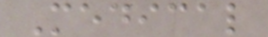Medical
